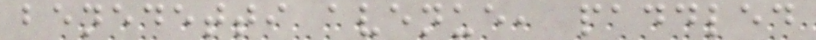benedetti avenue, paddled
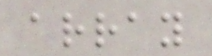array
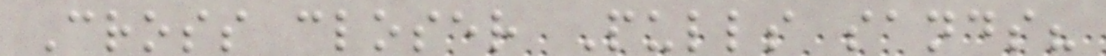Cross closer Pulls sands?
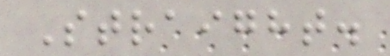Straight.
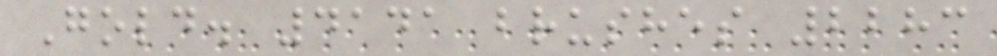Gold. 4141 brushes 2283
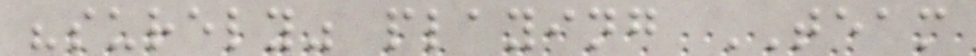"surely" playing TEAM
